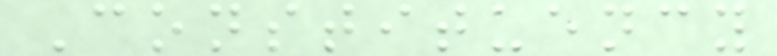Constituency
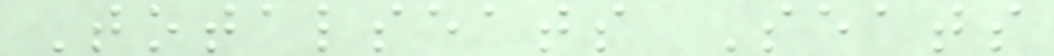Totalseats Seats
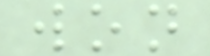won
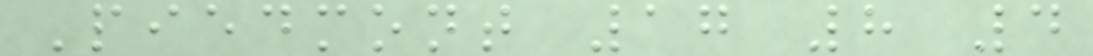Piedmont 17 8 4
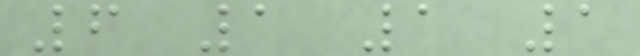6 1 1 1
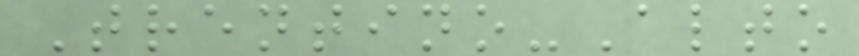Trentino-Alto
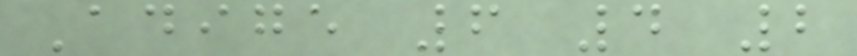Adige 6 4 2
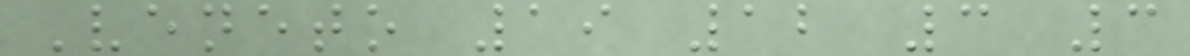Veneto 19 12 3 3
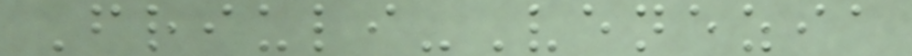Friuli-Venezia
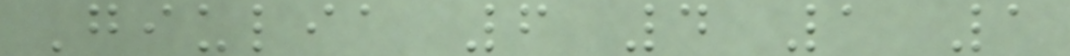Giulia 6 4 1 1
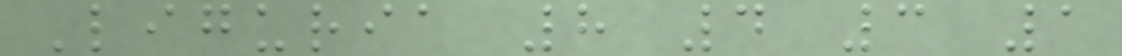Liguria 8 4 3 1
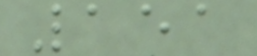151
